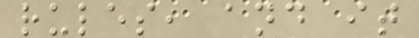rules, and it
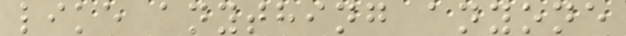like anything anyone
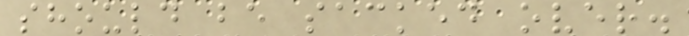should be sacked over.
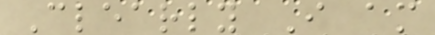Clearly I am
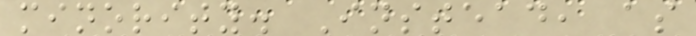minority. Instead, as
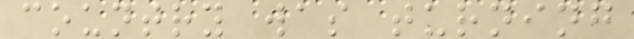country was turning
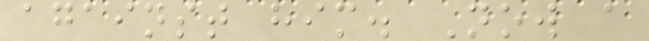against him. Now a
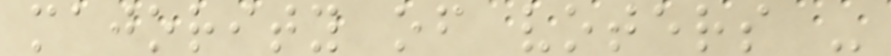majority of voters -
